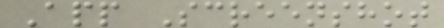App Screenshot
